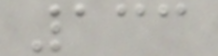133
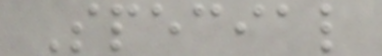Special
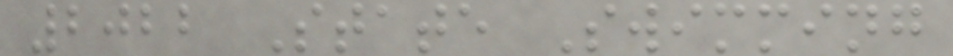2022 State Swimming
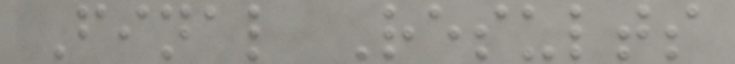Final Results
